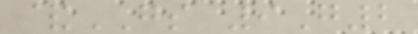&GS 9G2
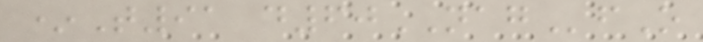*T91 d60NAGfO
